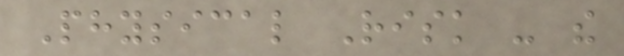Physical Risk - the
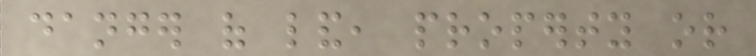danger of land, property or
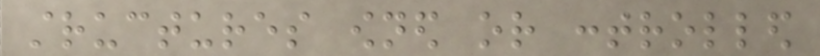structures owned or controlled
